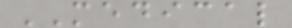MEDICAL
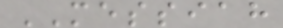MESSIAH
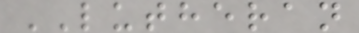LUTHERAN
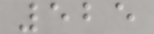525
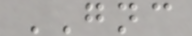GNC
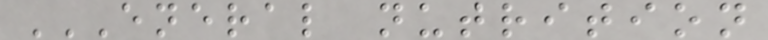ENERAL NUTRITION
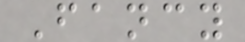Fancy
